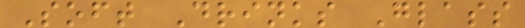Soft Drinks Glass
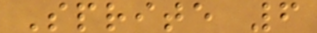Sprite 6
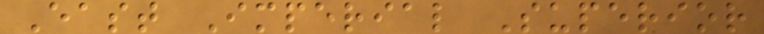East Imperial Superior
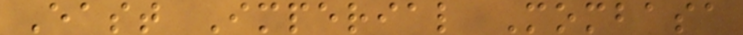East Imperial Mombasa
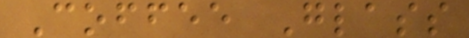Coffee Glass
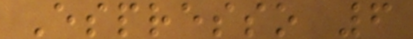Espresso 6
